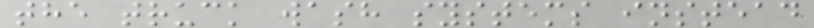the truck wash systems instead
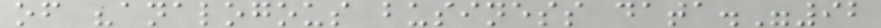of "analogous business data."92
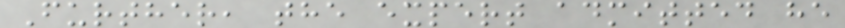Further, the expert admitted he
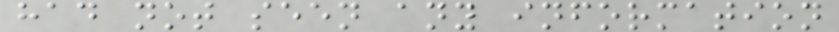had not seen any information
